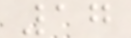17
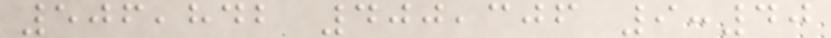506,842 400,306 9:40
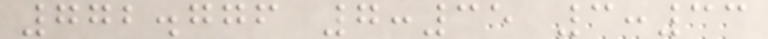772.776 7:35 3:33
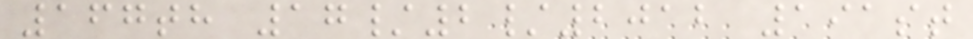167th 17/2/2012 191st
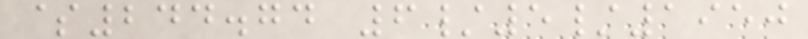$244.74 6/5/1950
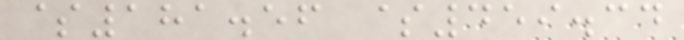$181.56 $459.34
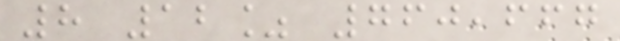8 12% 760,667
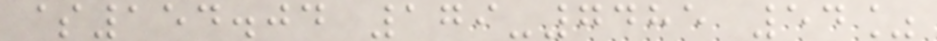$154.04 179-7485 54%
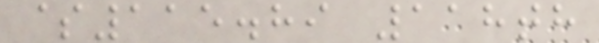$115.89 118th
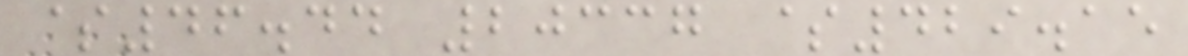$46.44 20337 $429.15
